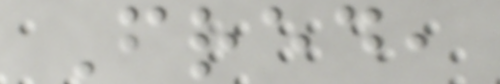Fred,
